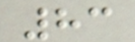83
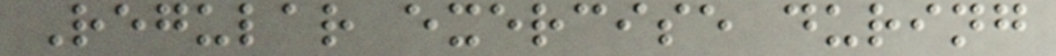Regular exercise during
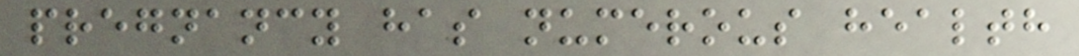pregnancy has numerous health
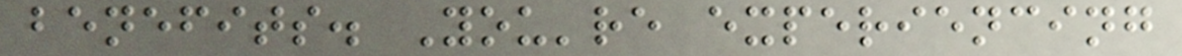benefits. You're experiencing
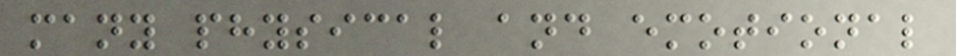many physical and emotional
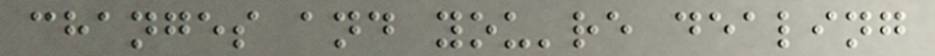changes and you're dealing
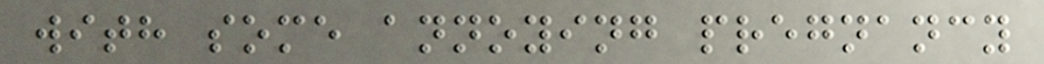with some annoying pregnancy
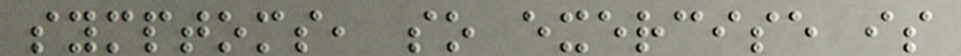symptoms, so exercise is
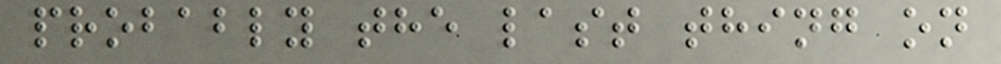probably the last thing on
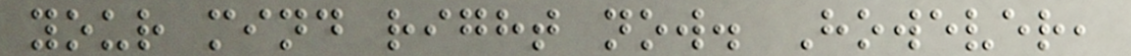your mind right now. However,
